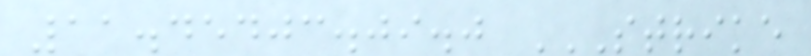11.45403.09.0 STRIKE
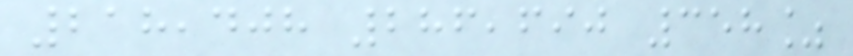218,408 286,690 358%
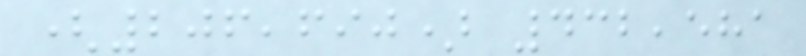(206,690) 432,581
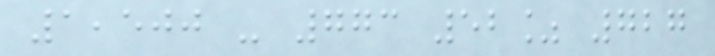1,500 - 773 52% 727
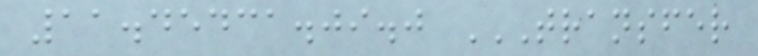11.45431.09.0 TRANSFER
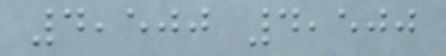4,500 4,500
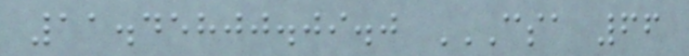11.45800.09.0 CSA 66
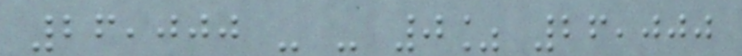26,000 - - 0% 26,000
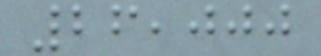26,000
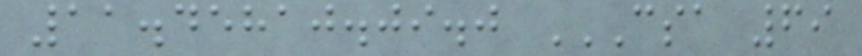11.45810.09.0 CSA 69
